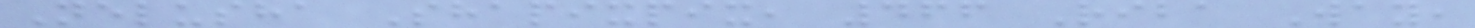Nelusha Shapixpix, 466 Riba Way,
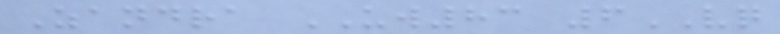Zandra UW83 6VQ
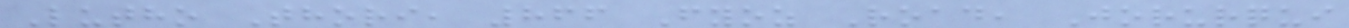Lutho Thori, 866 Fyoz Road, Jorurqui
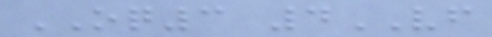OQ3 4VF
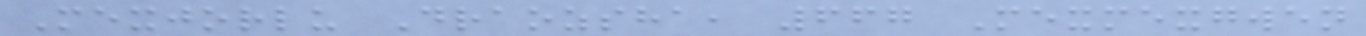Mexjorlu Draozsha, 667 Mexmexgwen
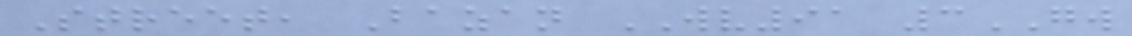Street, Bazan WV91 3GW
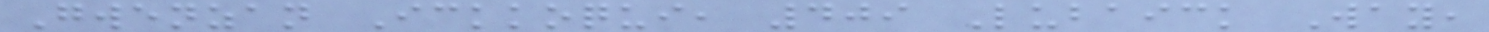Gwenzan Ickkoqui, 409 Lubaick Way,
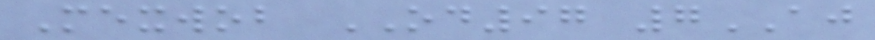Mexwob OD97 7AJ
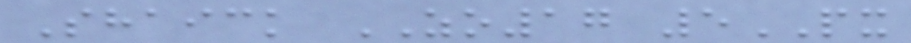Shaick ZO17 5PX
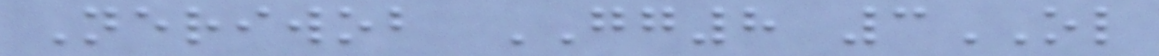Neriwob GG8 3OL
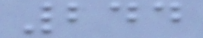244
